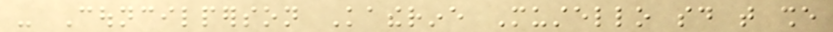- Councilperson Katherine Mustello said that she
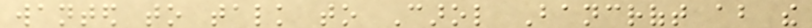wanted to talk to Carol Bancroft about the
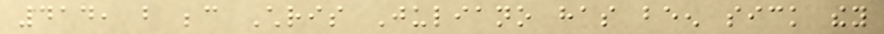414, but because Chris Juliano has been sick they
